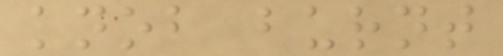knob burnt
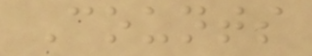Counts
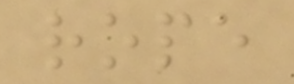rope
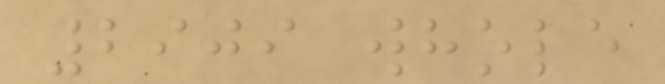2909 whole
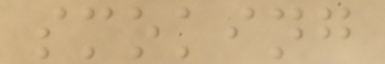smoking
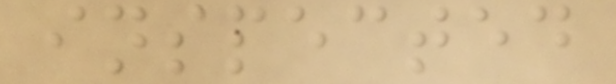inspected
